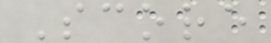Score
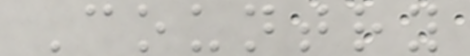Country
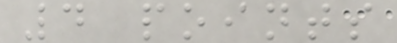4 points
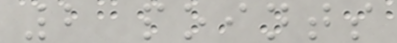2 points
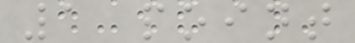1 point
